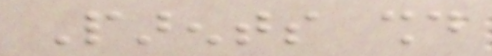Parents should
